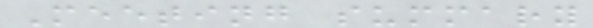Meeting summary
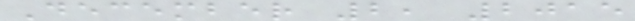December 2, 2015
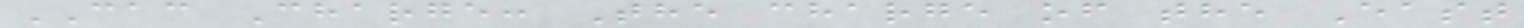CAC Charge: The charge of the East
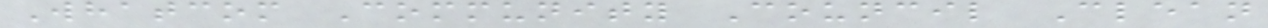Whatcom Community Council Clean
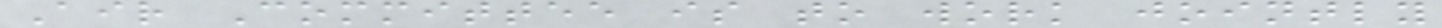Air Committee is to work jointly
